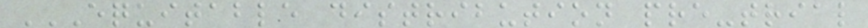EQUITABLE DISTRIBUTION PRE-TRIAL
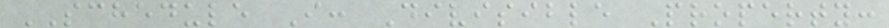SCHEDULE I: Divisible Property:
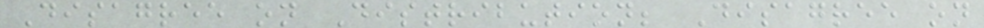Disagree on Distribution; Disagree on
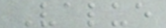Value
